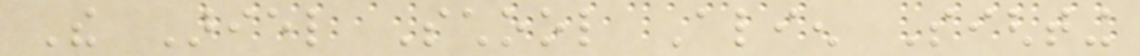The Ariel School Alien Sighting
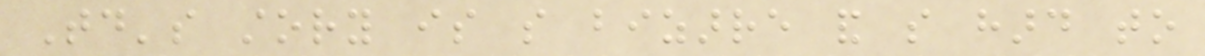Today's story is so bizarre and so hard to
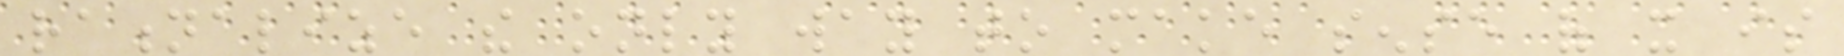rationalize the only way to make sense of it is
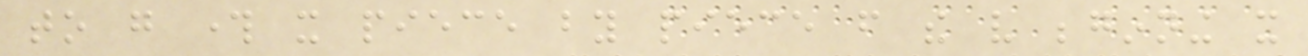to go through it piece by piece from the very beginning it
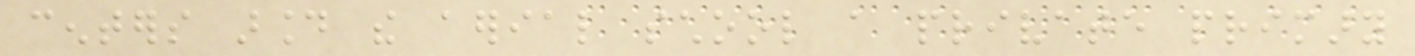centers around the aerial school a private primary
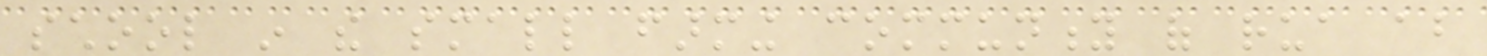school in the small farming community of rua about
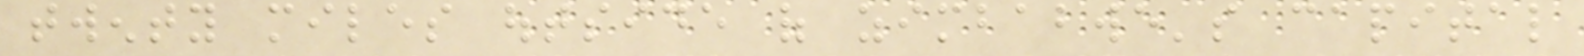twenty miles outside of zimbabwe's capital
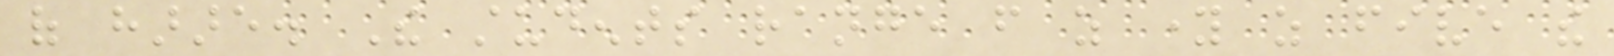of harare. The students range from as young as five the
